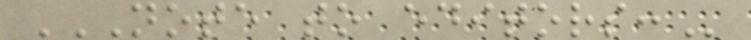NOTE TO EDITORS:
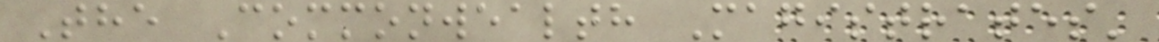The Commonwealth Magistrates'
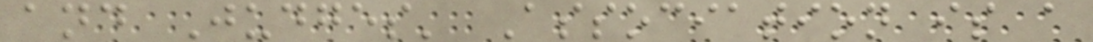and Judges' Association is a
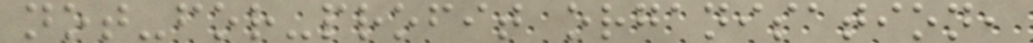not-for-profit organisation,
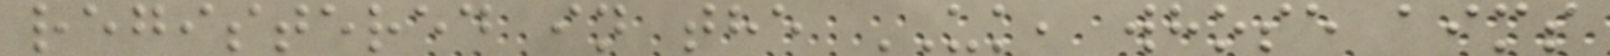registered in the UK, whose aims
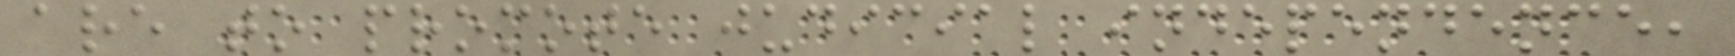are to promote judicial independence,
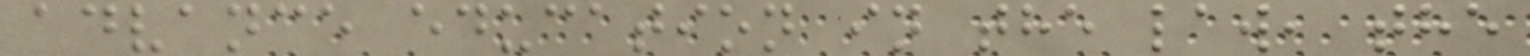advance education in the law, the
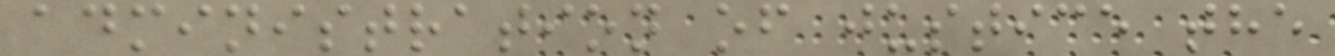administration of justice the
